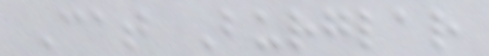Cat Burglar
